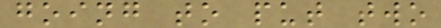going to put two
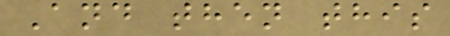And then this
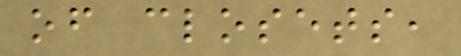of closets,
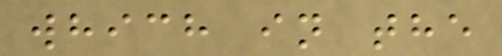which in the
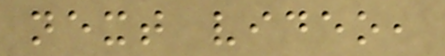next video,
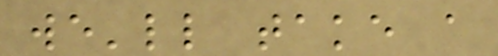we'll take a
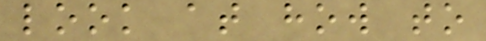look at how to
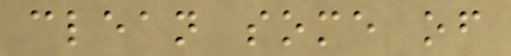clean some of
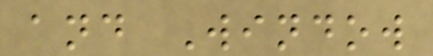and Window
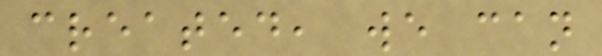created, we can
